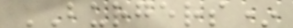BURGERS*
